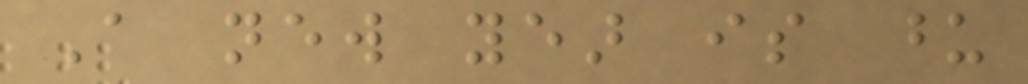A new year is upon
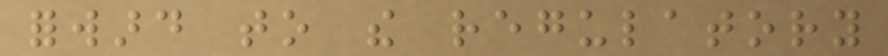forward to the regulatory
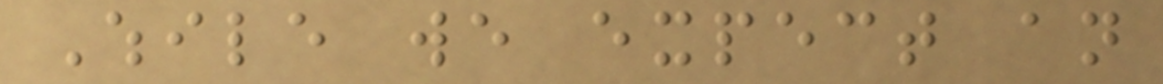While we expect an
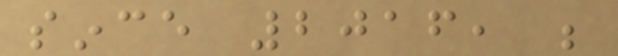since 2016, be
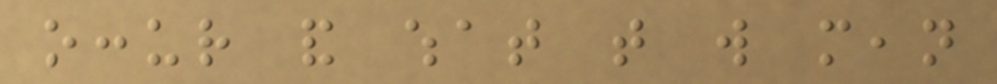occur and what that will mean
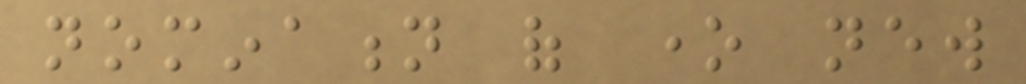nomination of one new
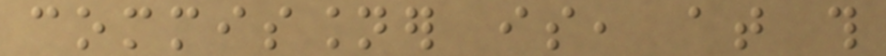commissioner is, at this
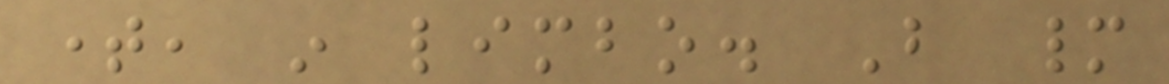time, in limbo. But many
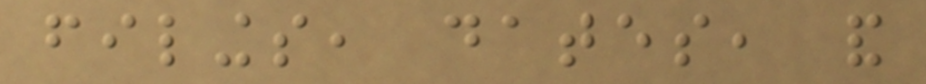filings, dates, and
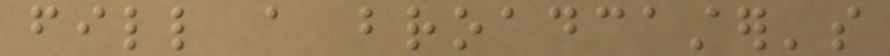fill a broadcaster's
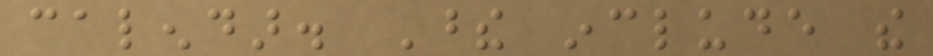calendar. These include the
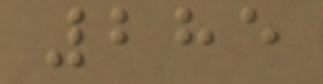285
